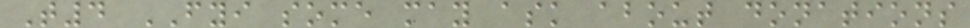T4 FYI some may ask about donations
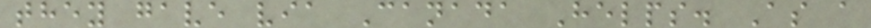they gave via Canada Helps. As a
